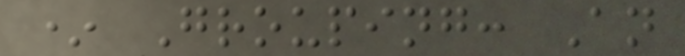* Grouping: An
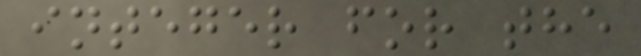integer for the
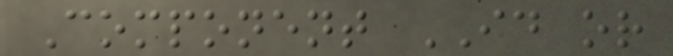Component ID or
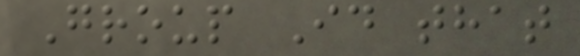Group Id that
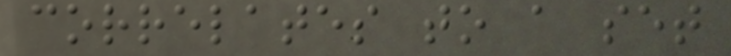correlates to a set
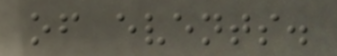of events.
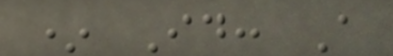* Id: A
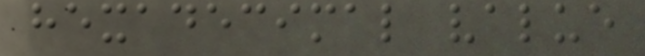hexadecimal value
